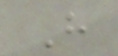H
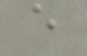e
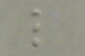l
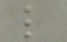l
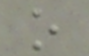o
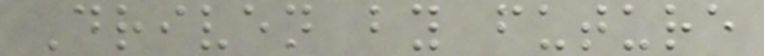Driven by future
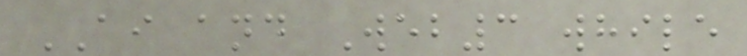AI and Web3 while
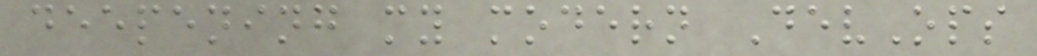deepening my modern DevOps
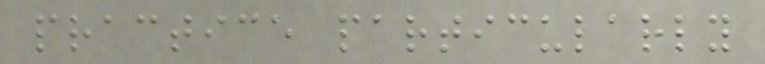practice particularly
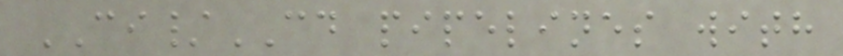CI/CD pipelines with
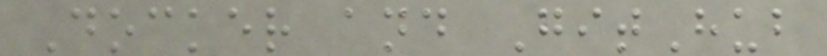Docker and GitHub
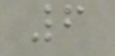6
